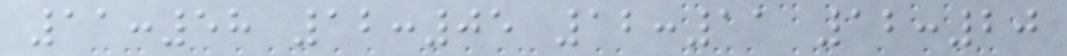11:58 12:05 12:11 12:20
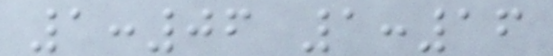1:06 1:16
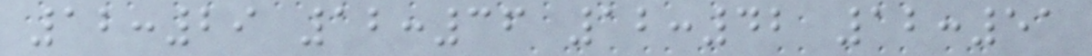12:29 12:36 12:42 12:51
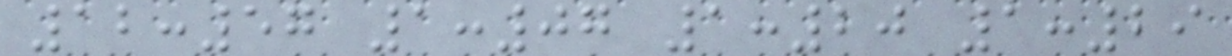12:57 1:07 1:20 1:29
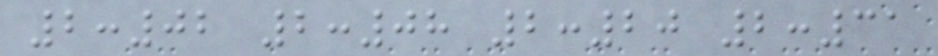2:02 2:08 2:20 2:31
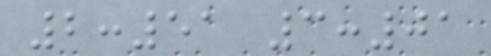2:51 3:01
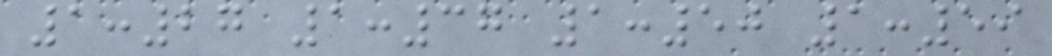1:27 1:37 1:50 1:59
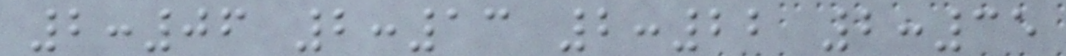2:06 2:13 2:22 2:35
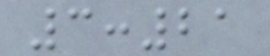3:21
